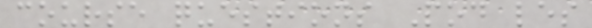course questions Pod les
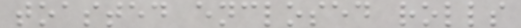toasted enclosed rolls
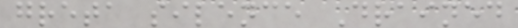greta silence Drained
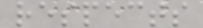respects
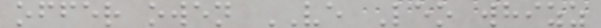offer owen VE Leo whizz
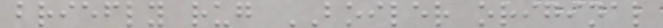briefly rug BOILER original
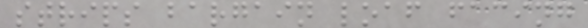strips bargain loaf facing
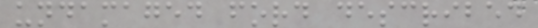undamaged ford described
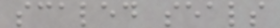scaled seals
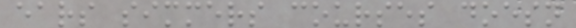ears simmers courses doesn
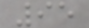95
